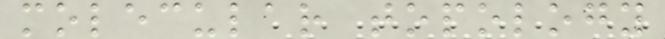molecular topology
